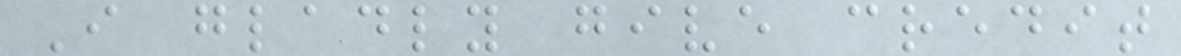I gladly give credit
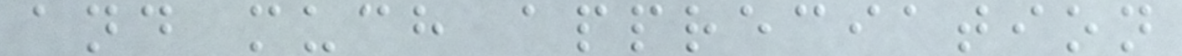and much appreciation
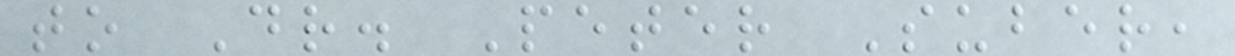to Dr. Peter Suber,
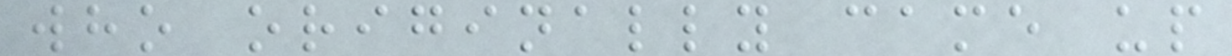who originally came up
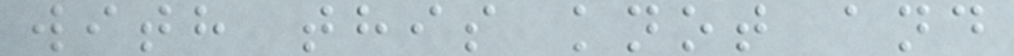with this knot and
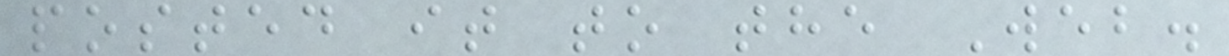posted it to the Web.
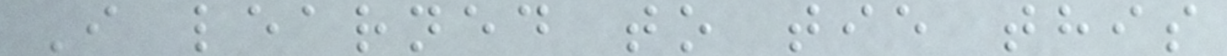I learned to tie this
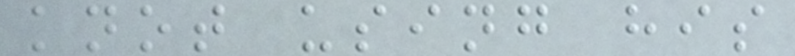knot using his
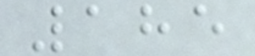185
